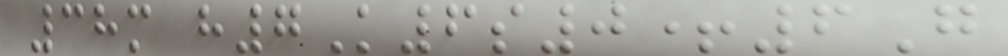38m h7K6s0+6G
